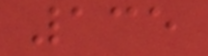135
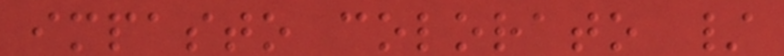impasto colorato /
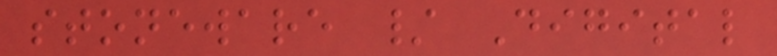stoneware / Digital
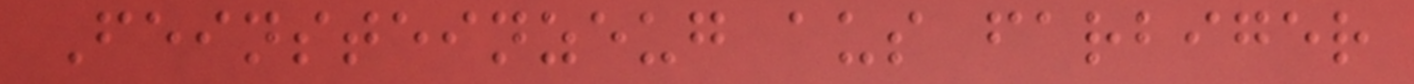Feinsteinzeug aus farbiger
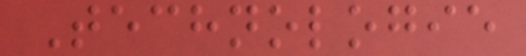Technologie
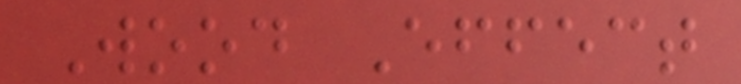Wood Effect
